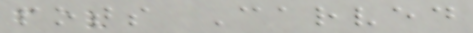pots Carved
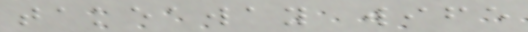takeaway wife
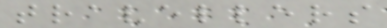travellers
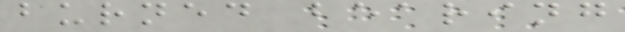burned bearing
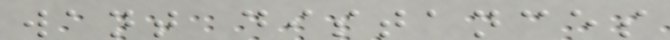want distances
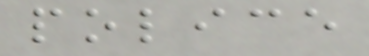police
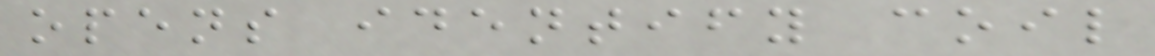opens identify coil
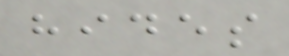hides
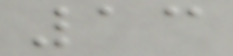13
